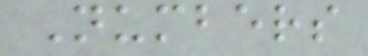Numbers
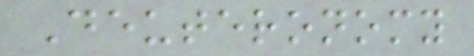Deuteronomy
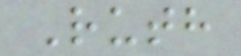Ruth
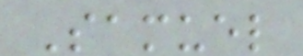Samuel
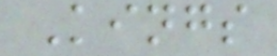Kings
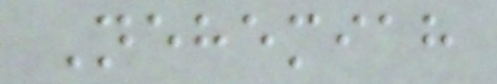Nehemiah
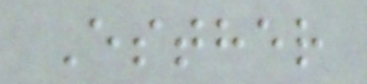Esther
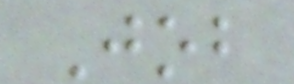Job
